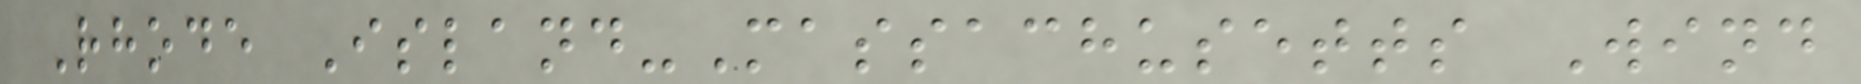Rhode Island-Massachusetts Wind
